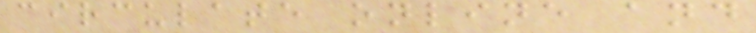circulate online and
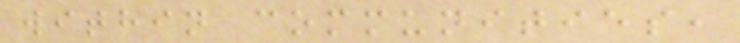within communities,
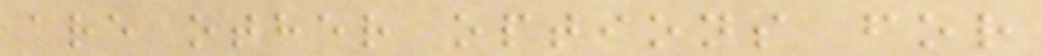are other options for
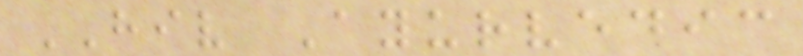HIV Ayurvedic
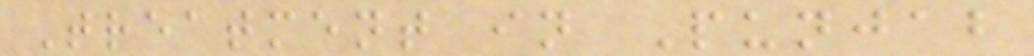Treatment in Punjab
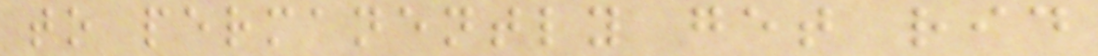to permanently get rid
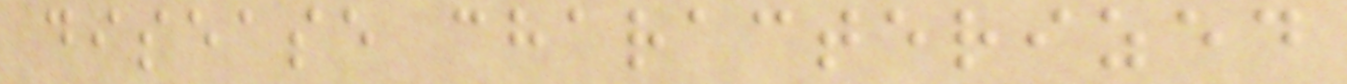disease characterized
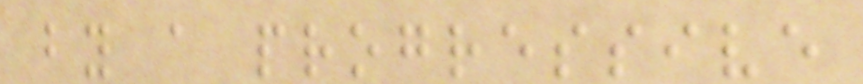by a progressive
